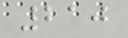210
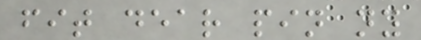fit dear pin ny
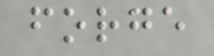forge
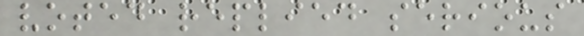voted replied serious
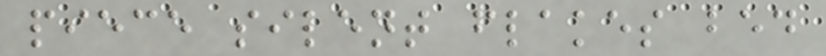piece silent flakes bed
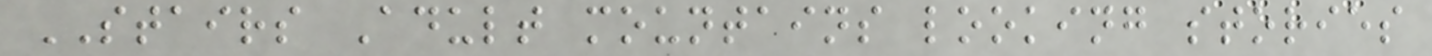STAIRS Adult mountains looking stories
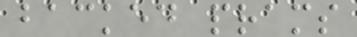backed prams
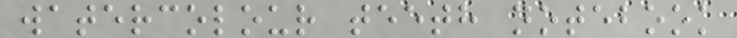watercolour teeth notebook
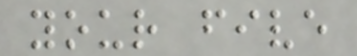your five
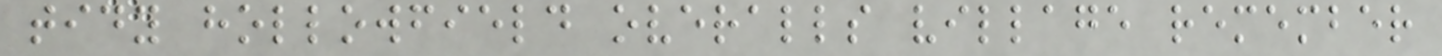tidy hollowfield overalls village remember
